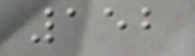152
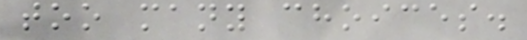too many choices.
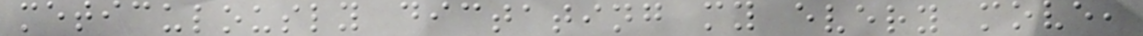meticulously dictating my every move,
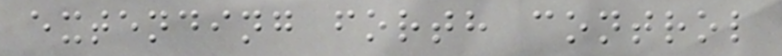extending forth control
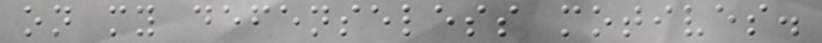on my defenseless motives.
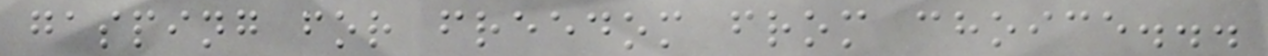gasping for freedom from choice...
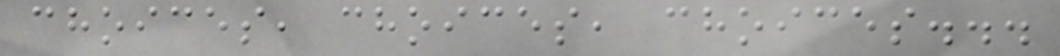choices, choices, choices...
